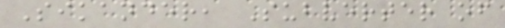Sikander, Subverter of
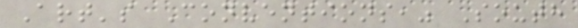Art's Conventions," South
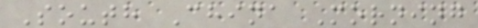South China Morning
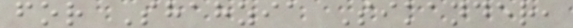for Shahzia Sikander,
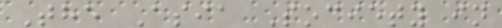The Asia Society in
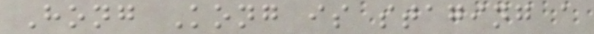Hong Kong is staging a
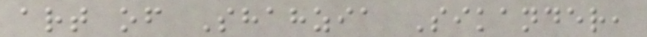art of Shahzia Sikander,
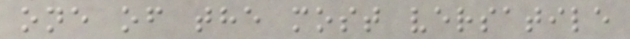one of the most versatile
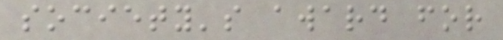society's award for
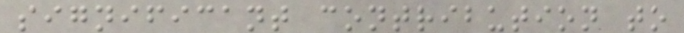significant contribution to
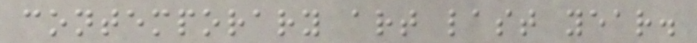contemporary art last year.
